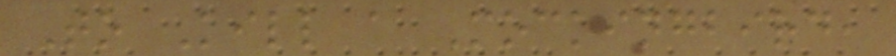To Kill a Mockingbird,
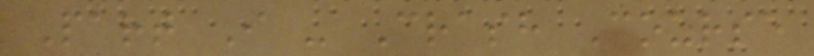Part I - Crash Course
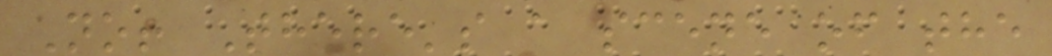No! There's a scene of the
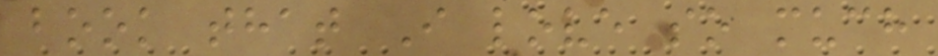book that I love so much
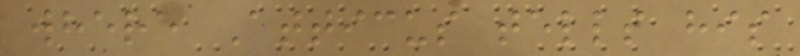where Atticus tells his
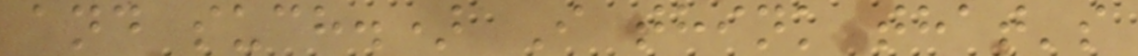and such.) I think that's
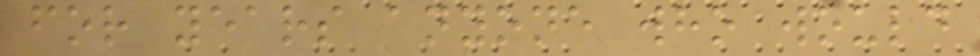for years anyone who would
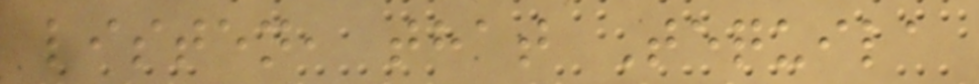listen, that Tequila
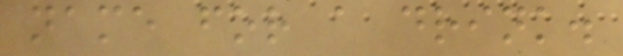name for a drink.
